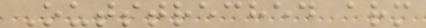Outstreched arm
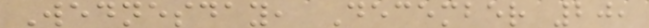Wednesday, December 20,
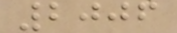2006
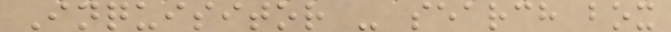Inquisitor - search box
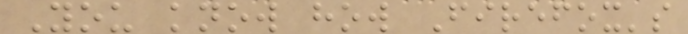You know how Firefox's
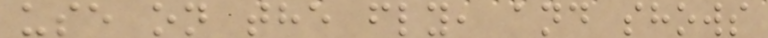use on the fly, and shows
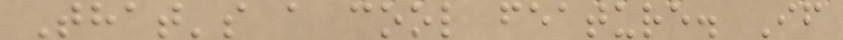That's a cool feature. If
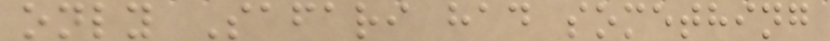only Safari had something
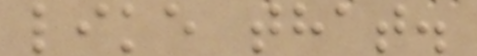like that.
